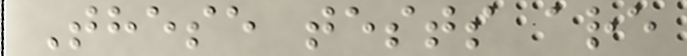These tests are
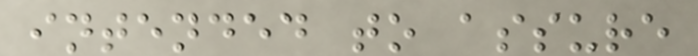intended to assure
